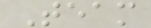Team
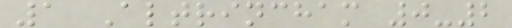1 Altrincham 0-2
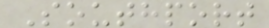Southport
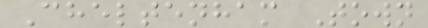Cheltenham Town
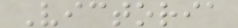Victoria
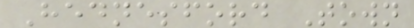Hednesford Town
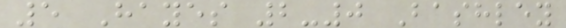5 Hayes 2-0 Bashley
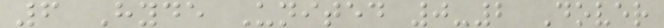6 Hyde United 0-2 Dover
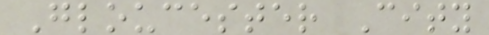Gloucester City
